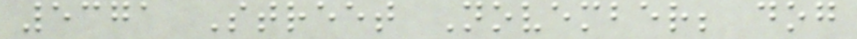5371 Street November; dog
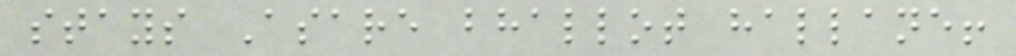stays Asare bhallot hallane!
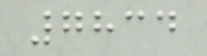7834
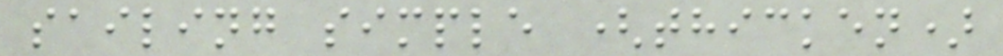sailing simple (thicken)
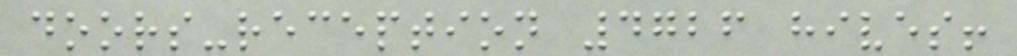doors-reception 4726 hives!
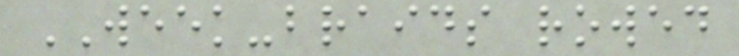WEEK-braids rowed
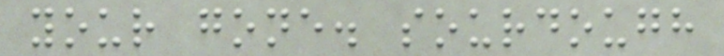your gone. sourdough
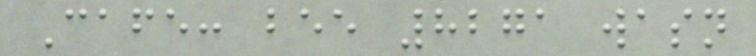Cafe: bee 8271 wasn
